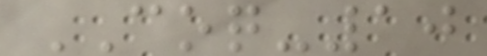COQ-10
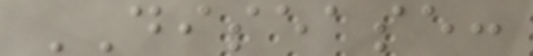DISEASE:
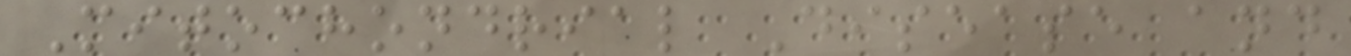Mitochondrial Disease and
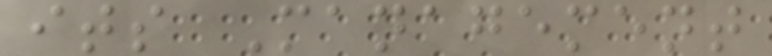its Management
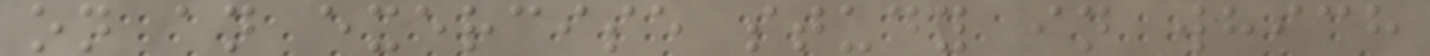on an exercise study in which
